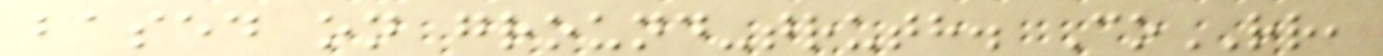based on ground-truth. CoRR,
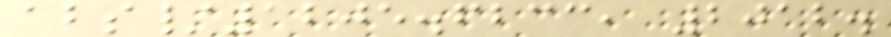abs/1205.6233, 2012.
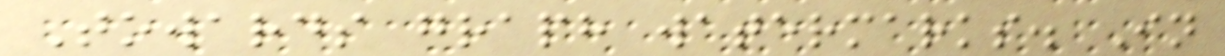Towards graph watermarks. In
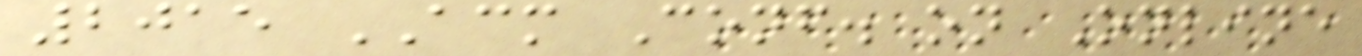2015 ACM Conf. on Online
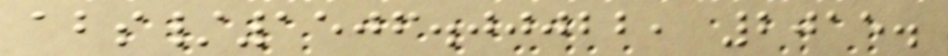abs/1506.00022, 2015.
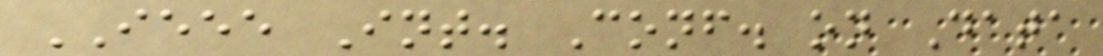IEEE Int. Conf. on Data
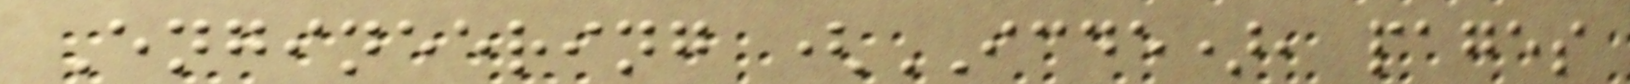Engineering (ICDE), pages
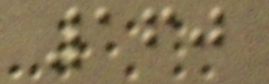160
